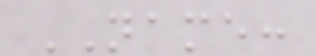NAME:
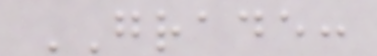GRADE:
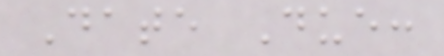Date Due:
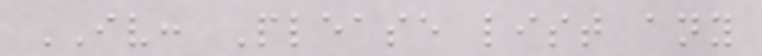IV: Please list any
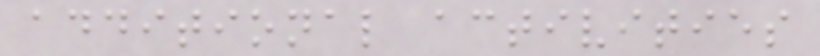additional activities
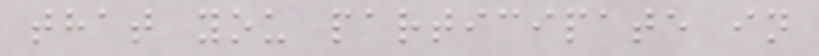that you participate in
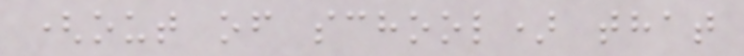(out of school) that
